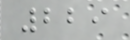229
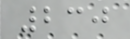230
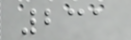231
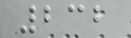232
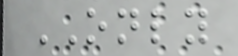ONLY
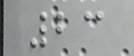23
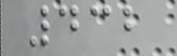432
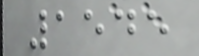1545
